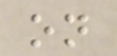on
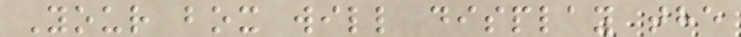Your box will display the
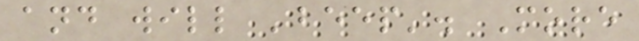and will 'beep'. More
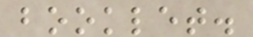booklet.
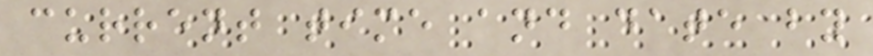current time and date by
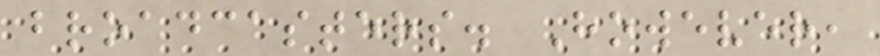broadcasters. However,
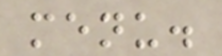menu.
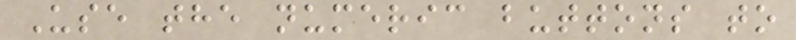Use the numeric buttons to
